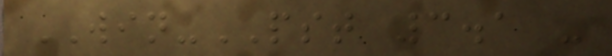WIN-PST 3.1 -
